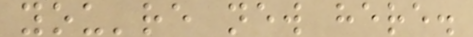you're new here.
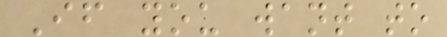If you want to
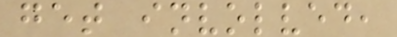get involved,
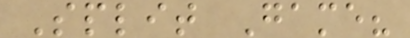Split Game?
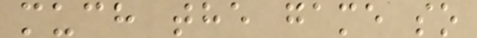much the game so
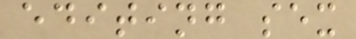editing sex
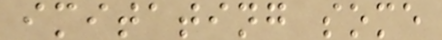imitating some
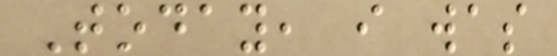Today, i was
